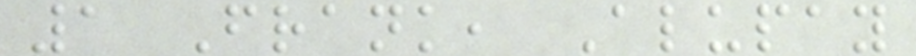1 Frank, Alupay
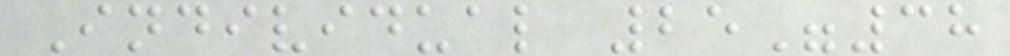Individual 25"38
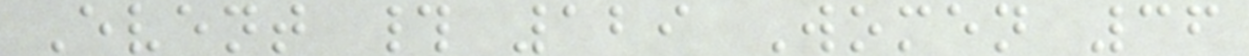Event # 129 Women 36
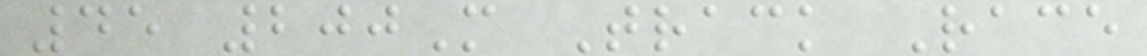45 200M Track Race
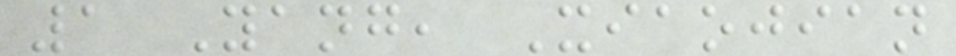1 Yang, Xiaojian
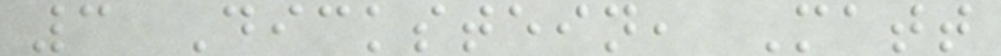3 Dickstein, Matt
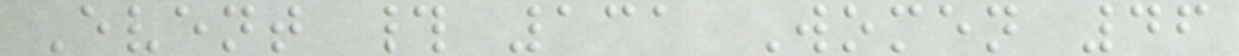Event # 131 Women 46
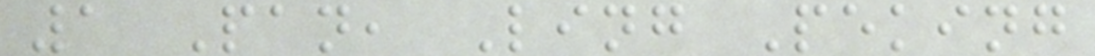1 Pan, Ling Peking
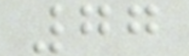77
